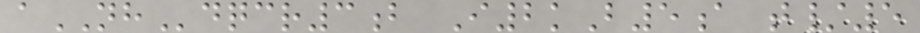aNHdqcr3b I2kB5a t/5
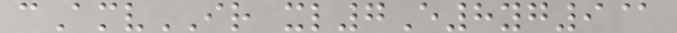cAmvIR xl7E8yg9@
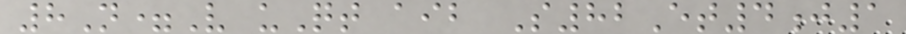8N=V uQt aib S82Et4j1
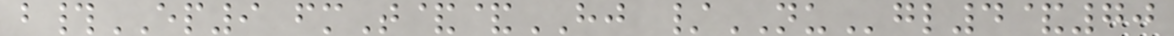b#EP9 fmT&&HJ /NUgl4&70
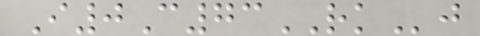I0C73RKj
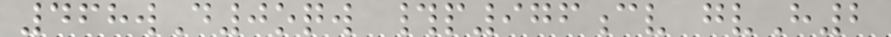468wD0oqw #p976cv gvH2
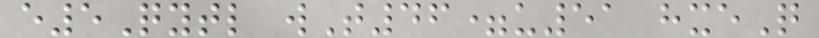e5Qytl wT46=u51 hxeQ
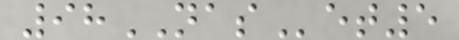98NASet5
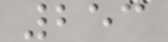253
